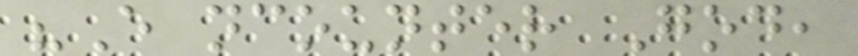"E ncounter God,
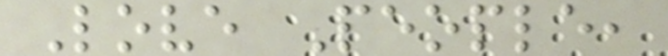Love People,
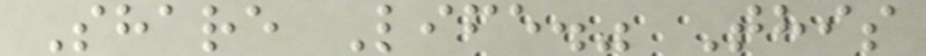Share Life." This
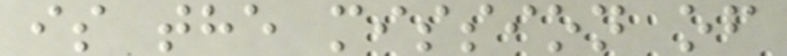is the mission of
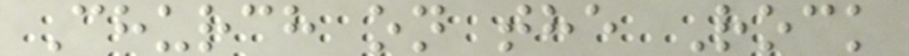Church on the Rock
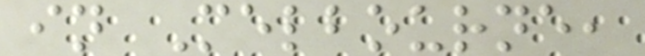in Melbourne,
